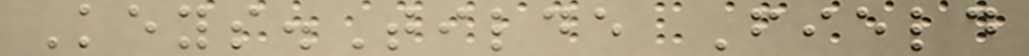Keys.Tilde Field
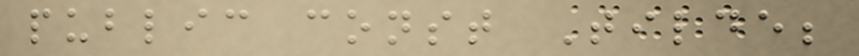public const Tilde;
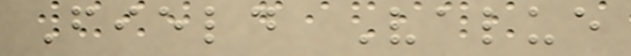Field Value
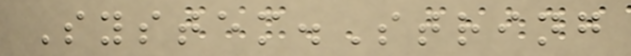System.String
